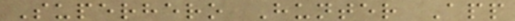Superhero Hunter App
